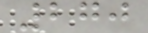270
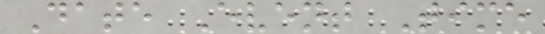Date Event Time
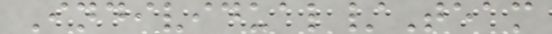Individual/Team
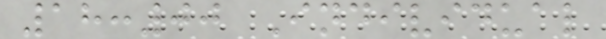18:00 Individual
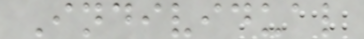Individual
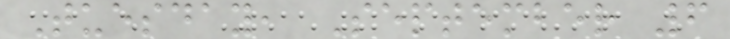Tuesday, September 6
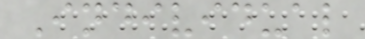Individual
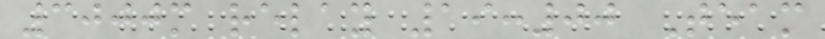3000m relay 19:00 Team
